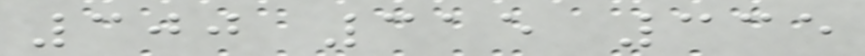300 315 335
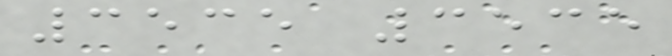3535 3535
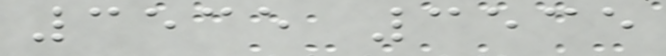3535 3535
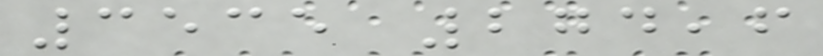3535 274,6
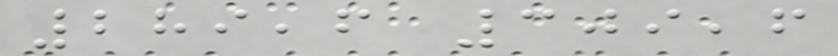289,6 309,6
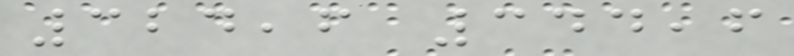324,6 344,6
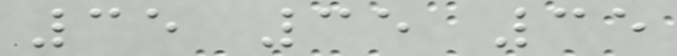35 35 35
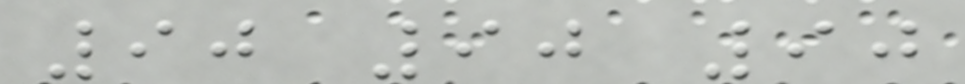90 90 90
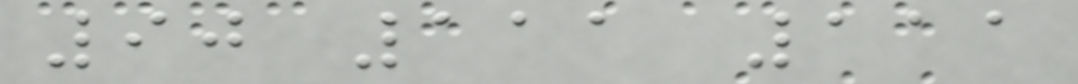90 111 111
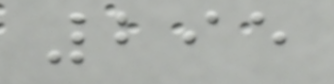295
